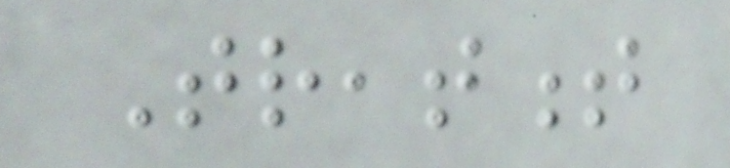Treatment
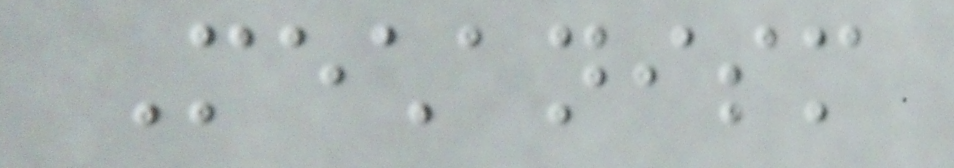Mechanism
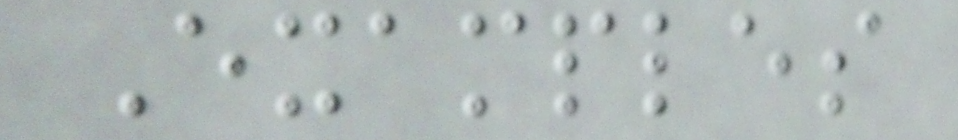Examples
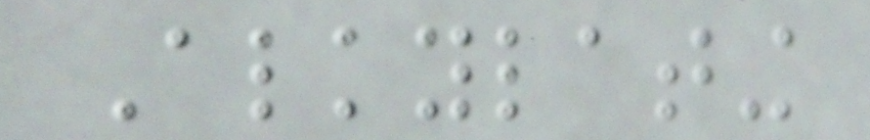Alkylating
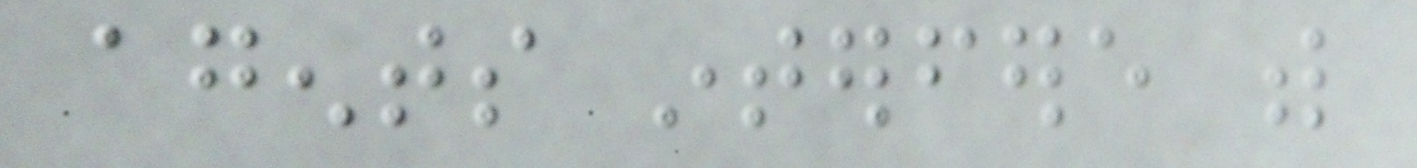agents interfere with
